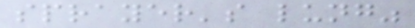sprayer's lung"
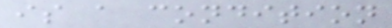is a condition
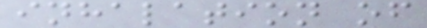inhalation of
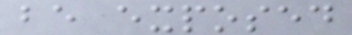be exposed
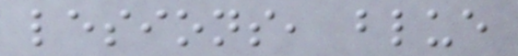lesions, blue
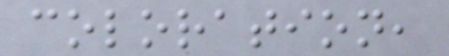coloration,
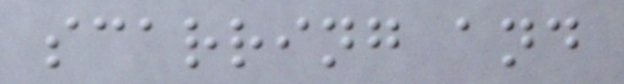scarring and
